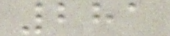281
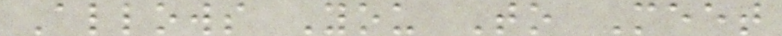Allows You To Meet
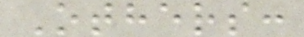Others:
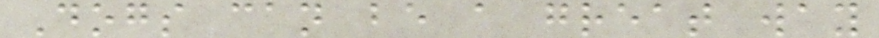Dogs can be a great way
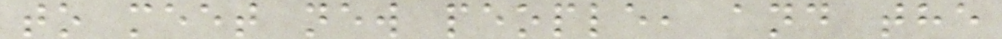to meet new people, and the
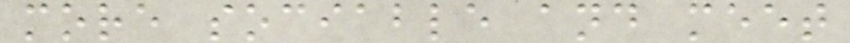more sociable and meet
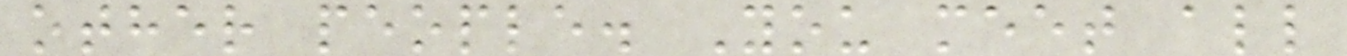other people. You meet all
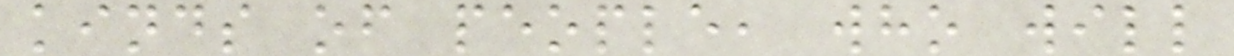kinds of people, who will
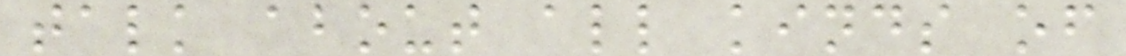talk about all kinds of
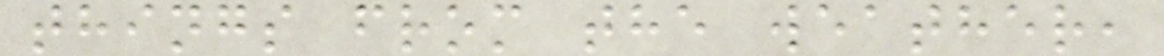things from the weather,
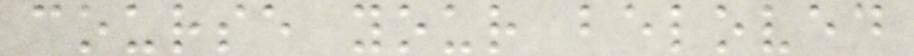course your beloved
